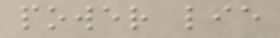power lie
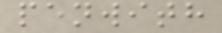penwith
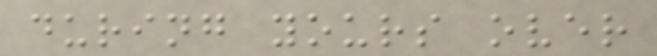during yours over
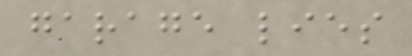garage lies
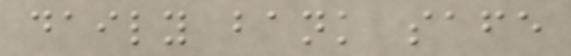daily bank safe
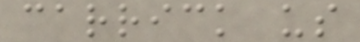carrick us
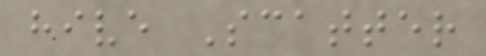hive Scatter
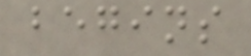begins
